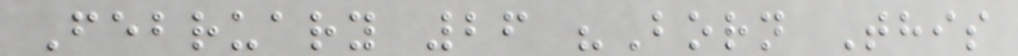February 26 "Born This
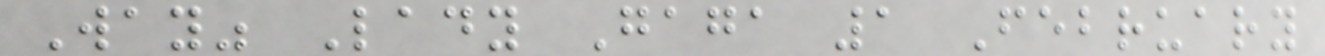Way" Lady Gaga 1 February
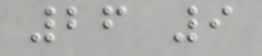26 9
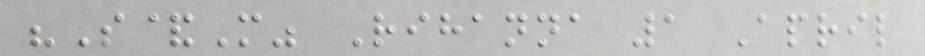"S&M" Rihanna 1 April
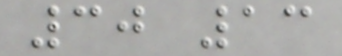30 13
